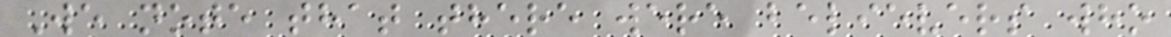We note that there were believers who
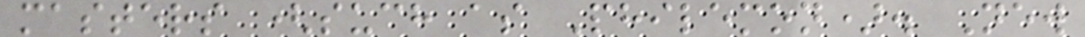masters (such as Philemon). New
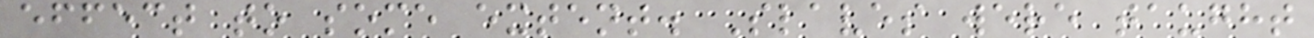effect to some extent. Slaves were taught
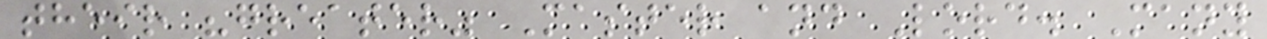their "greater" Master and Lord. Many
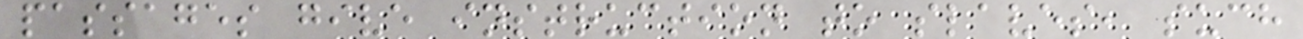passages give instruction to slaves, such
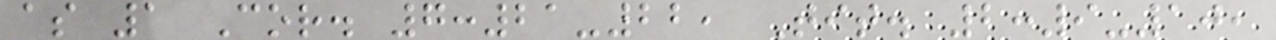as 1 Cor. 7:21-22, Tit. 2:9-10,
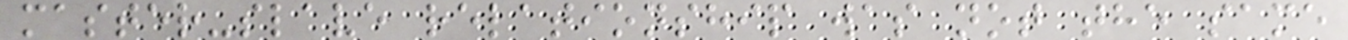master-slave relationship was not the same
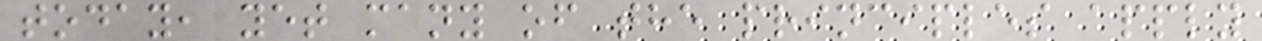today, yet many of the principles apply
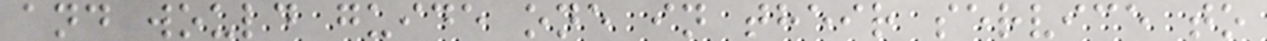and would guide one in their service to
